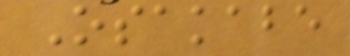Osakabe
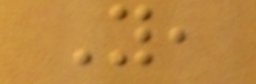Y,
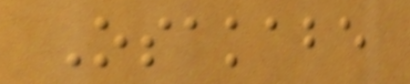Osakabe
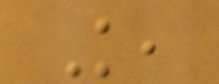K,
